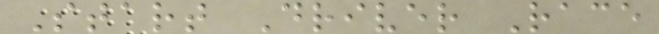Start Driver Race
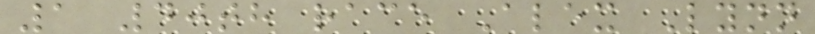1 40th race Alex Lynn
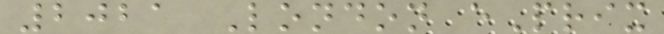2021 London ePrix
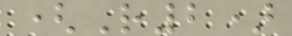(R2)
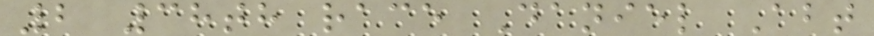2 38th race Daniel Abt
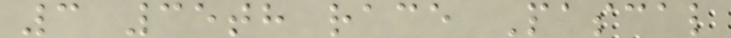3 35th race Pascal
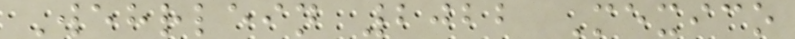Wehrlein 2022 Mexico
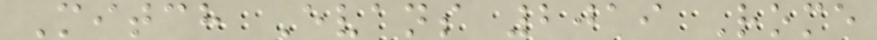Mitch Evans 2019 Rome
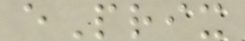ePrix
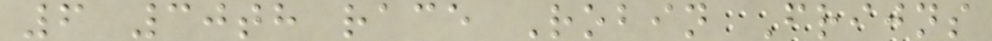6 30th race Robin Frijns
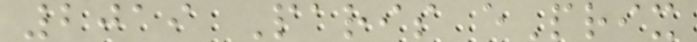2019 Paris ePrix
